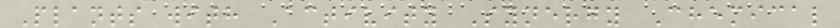Plants with Activity Synergy Chemical
